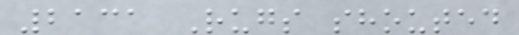2131 Rugs shouted
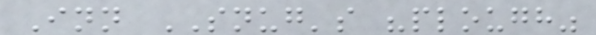Inn SNUG's "plough"
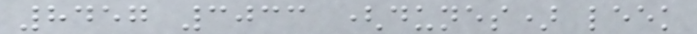8457 3033 (dunes) leek
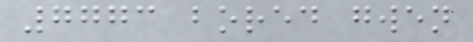7773 bored gwen
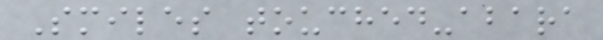Smiles touched-abara
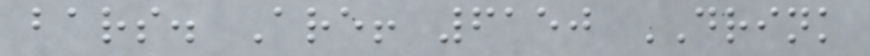bars. Are! 6150 DRINK
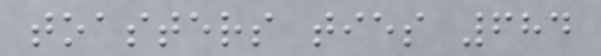toasters ties 684
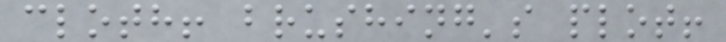cloth! brushing's plot!
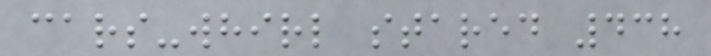cars-whirl stared 438
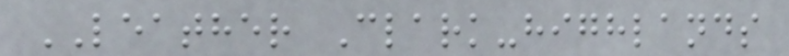LEATHER Clark-highlands
